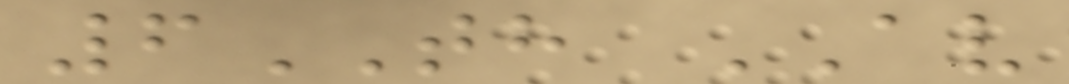6TH AV
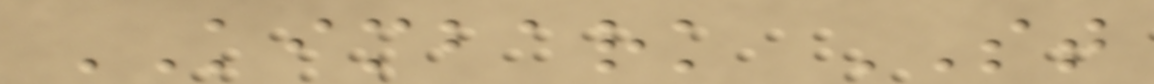KIMBARK ST
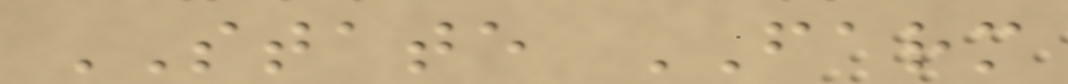STATE FARM
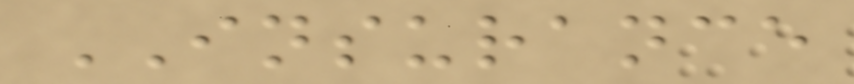INSURANCE
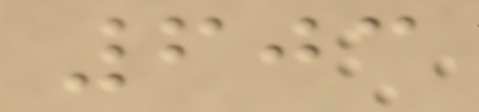603
